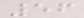56
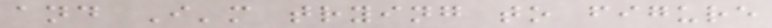and I'm trying to figure
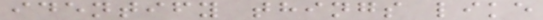identify things like
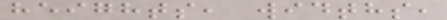heights, widths,
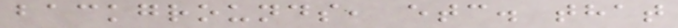backgrounds, etc. that
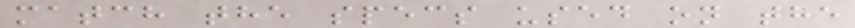match the specs used on the
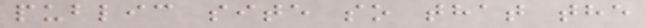public site so that the
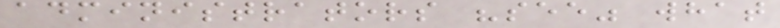administrators "see" what
